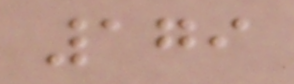179
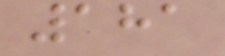181
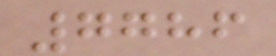7786
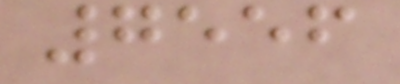7556
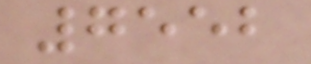7552
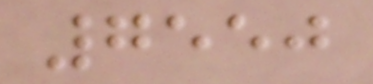7550
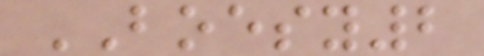BOESY2
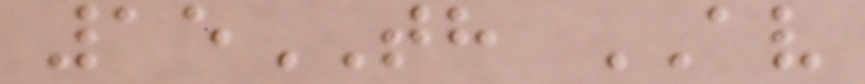15TH AV
